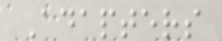Adapters
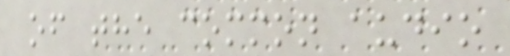of the common audio
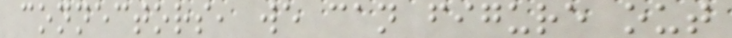connectors, we can figure out
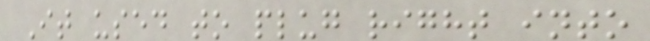It used to plug right into
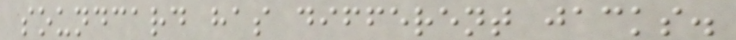soundcard has different jacks.
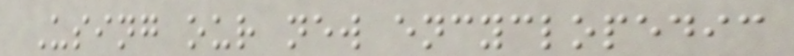Using our new encyclopedic
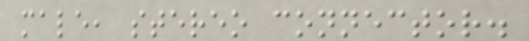male, stereo connector.
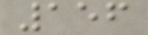156
